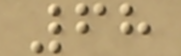68
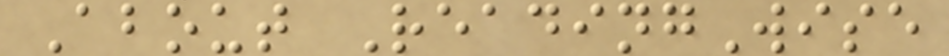About ReadingWise
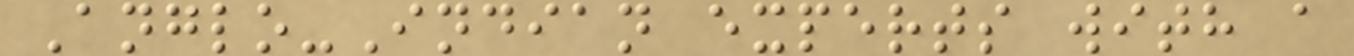Anglo-Indian experts with a
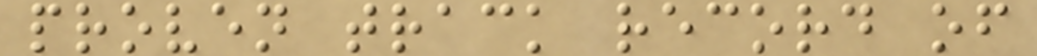proven track record of
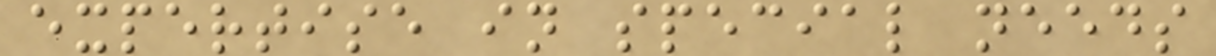expertise in special needs
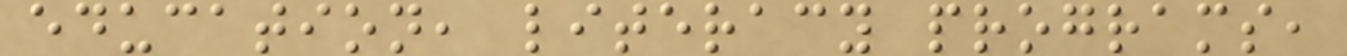education, literacy programs,
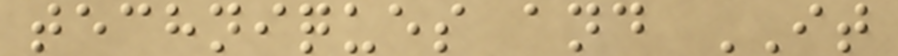techniques and IT
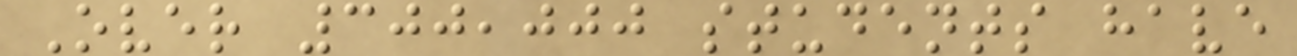Over 300,000 students have
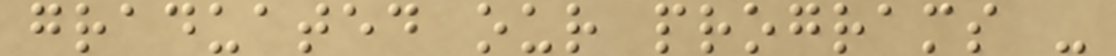graduated our programs -
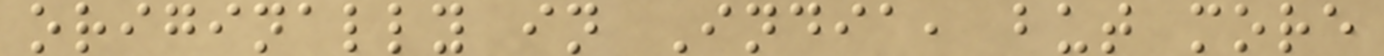originally in India, but more
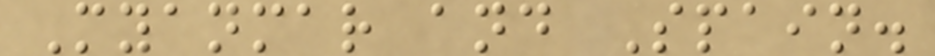Myanmar and Spain.
